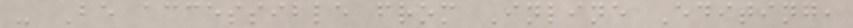- Be accessible from Inline Editing,
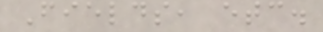Fields, etc.
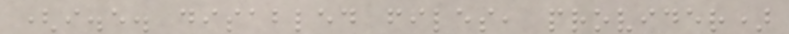(i.e. disabled files, provider)
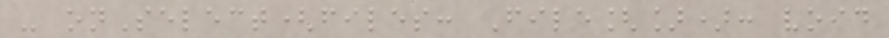- onSelect(files: File[]): void
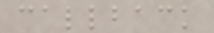callback
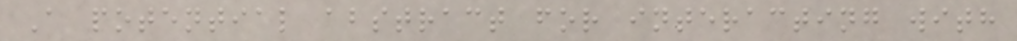A potential abstract for interacting with
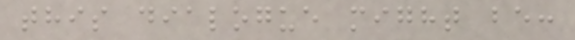this dialogue might be:
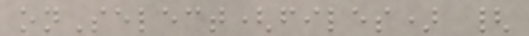onSelect(files) {
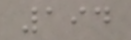194
